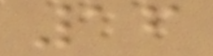16
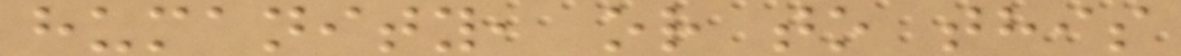humanity, or to this
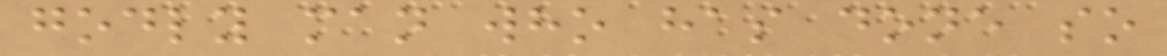godly man who has done so
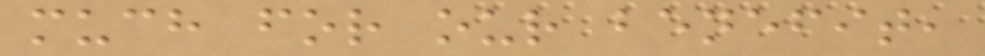much for our benefit,
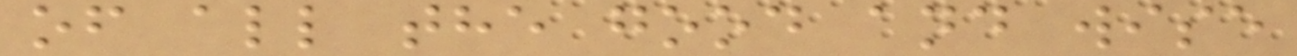of all the good and wise
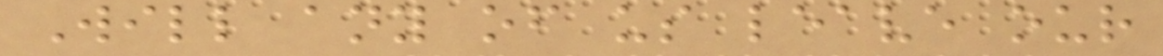Will any of us leave our
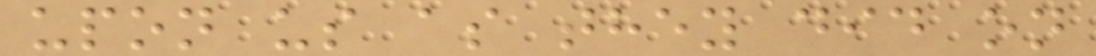upon us as they did on
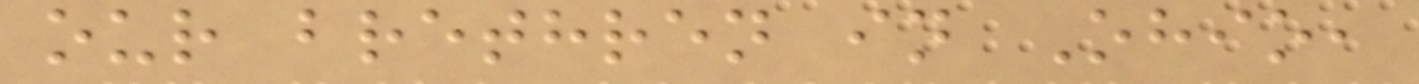our brethren in Ohio,
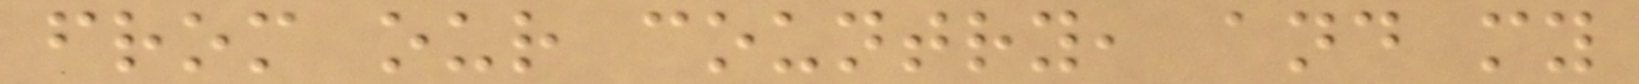from our country, and my
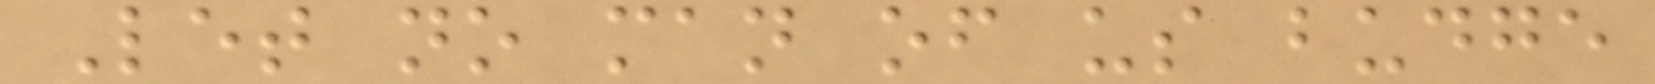Let no man of us budge
